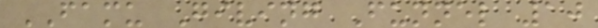FAMU Giving Funnel 10
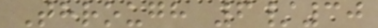Through 6/30
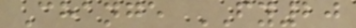Change FY20
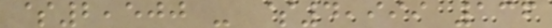$2,500 - $4,999 136
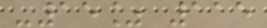-15% 115
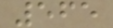565
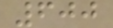600
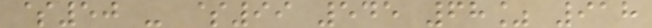$50 - $99 545 68% 918
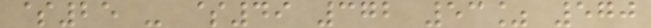$25 - $49 372 53% 570
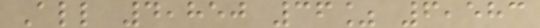All 4,850 36% 6,583
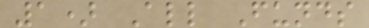1) All Funds
